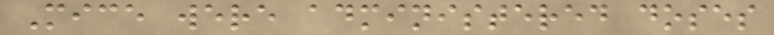Mice were administered doses
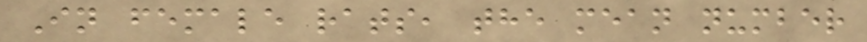In female rats, the mean number
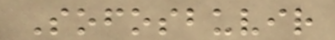Sofosbuvir
